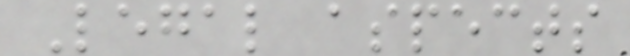Legal aspects
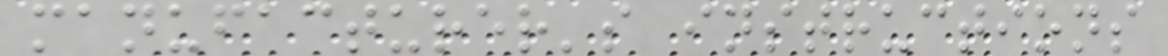manufacturer's instructions
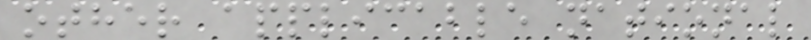other applicable national
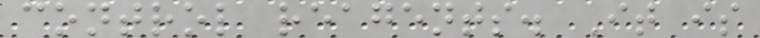control reagents. It is
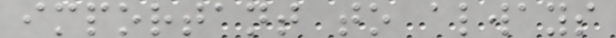important to always
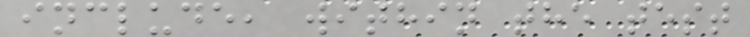include, within the test
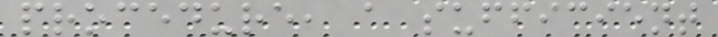procedure, a sufficient
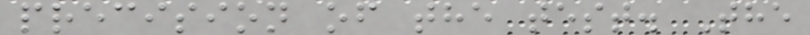precision of the test. The
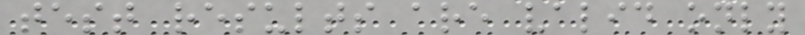test results are valid only
